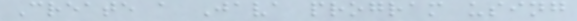Create a Java program using
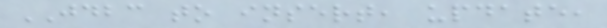JDBC to insert, update,
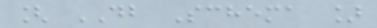[ DB Schema ]
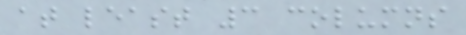at least 3 columns
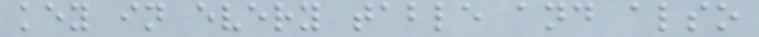key in every table and also
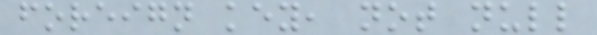foreign key, not null
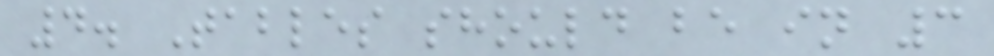4. Tables should be in 3
